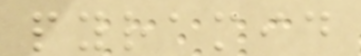pyramid
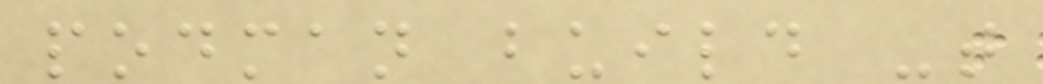podman build -t
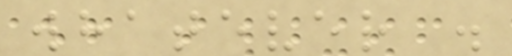whatever .
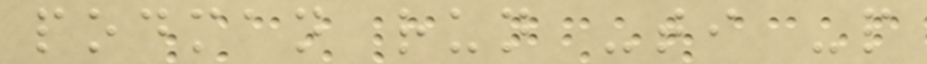podman run -ti -p
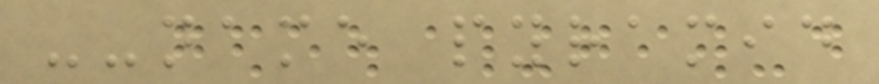--name pyramid
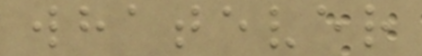whatever
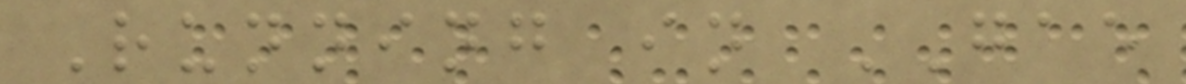Running in GAE
